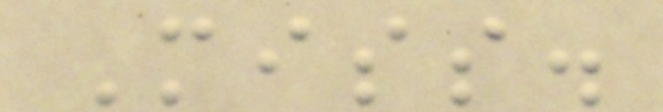Miss.
